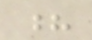?
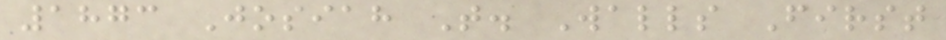1873 Josiah T. Walls First
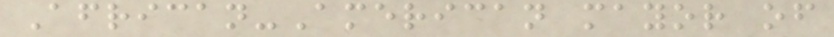African-American mayor of
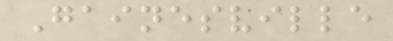Gainesville
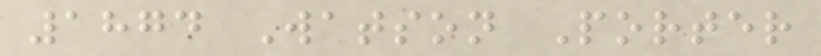1874 Watson Porter
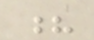?
